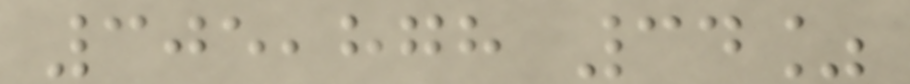305,878 34%
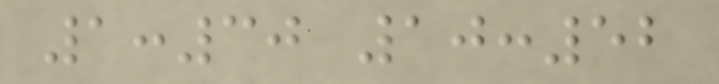1:30 10:52
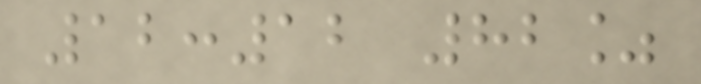12:12 82%
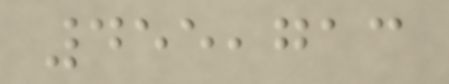455,713
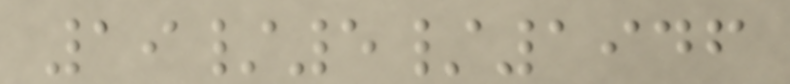19/5/1946
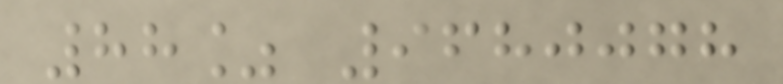88% 9680078
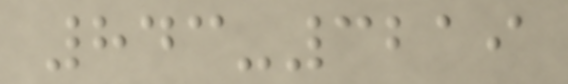843-3219
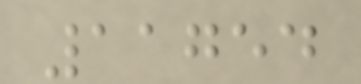11754
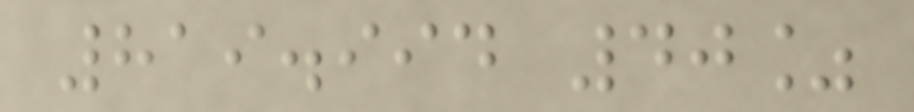819.994 40%
